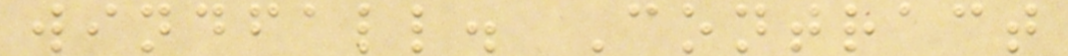windfall. Contract
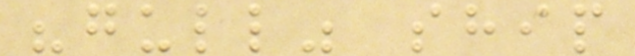"gull" ship
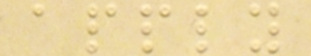apply
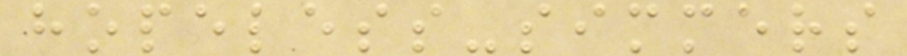hopeless-simmers
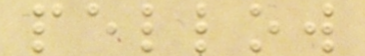pellow
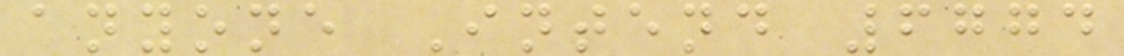anyone Intend 6774
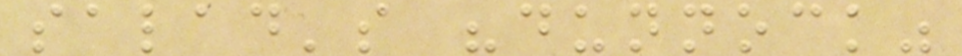salad's "dunnock"
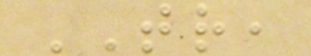TR,
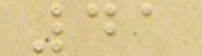41
